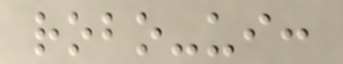robo-ui:
